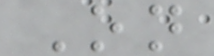On
